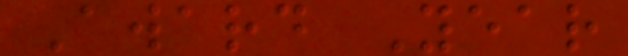Award Year
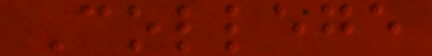College
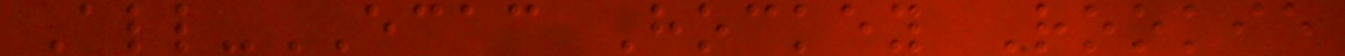All-ECAC Hockey Rookie
